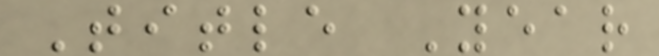Title Year
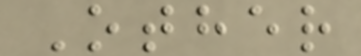Other
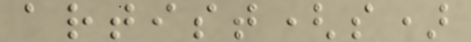artist(s)
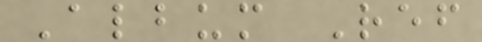Album Ref
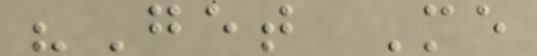"Get Me
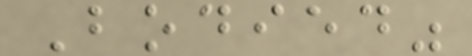Bodied"
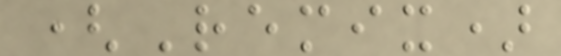(Remix)
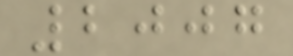2007
